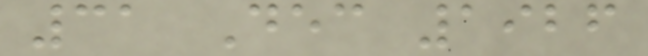31 Dec 1926
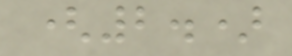(2.)
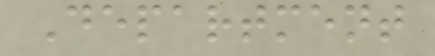Department
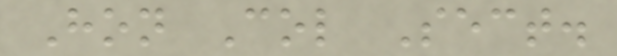Hon Col Sect.
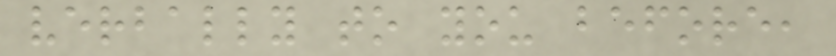verbally to you before,
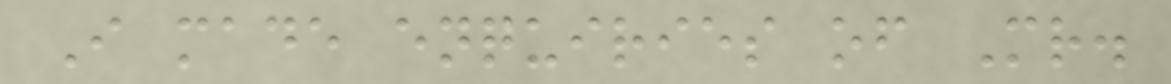I made enquiries of Mr.
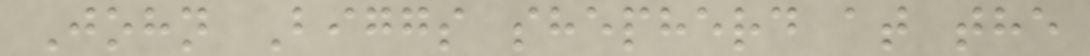John Biggs shepherd at the
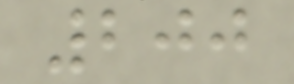200
